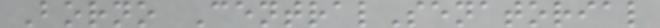Borno CentralSenatorial
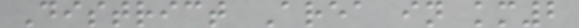District Area in km2
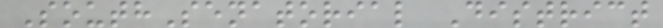SouthSenatorial District
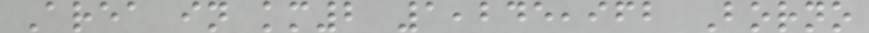Area in km2 1,245,962 Borno
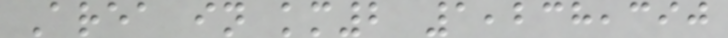Area in km2 1,238,390
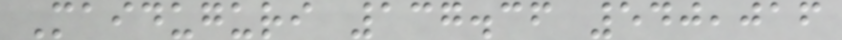Maiduguri 137.36 540,016
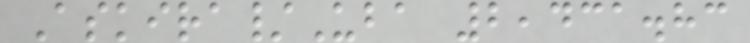Askira/Uba 2,431.83
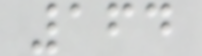164
